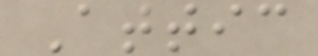Attic
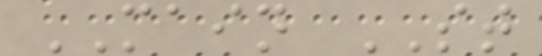MAIN ST
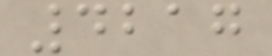4217
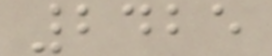2425
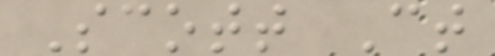Scott Ct
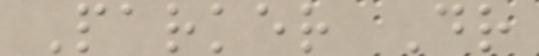Parker Dr
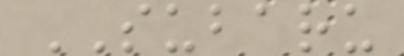SUBARU
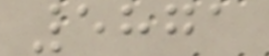5871
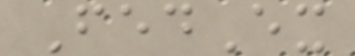FedEx
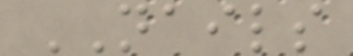NAILS
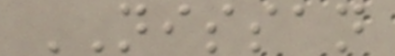NISSAN
